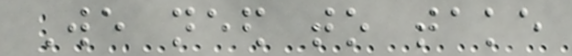We need to take
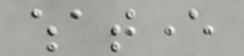whatever
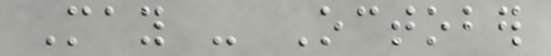May - October
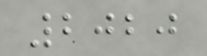2020
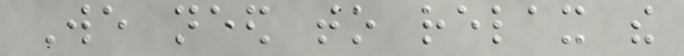We need to relax the
